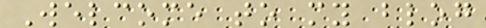Welcome to my blog
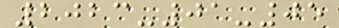2023-01-05
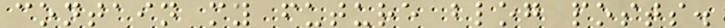contain my future blog posts.
